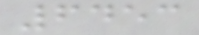6453
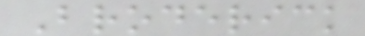Broderick
